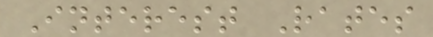Interest Rates
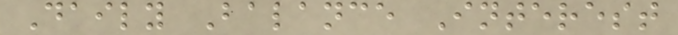Daily Balance Interest
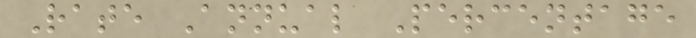Rate Annual Percentage
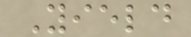Yield
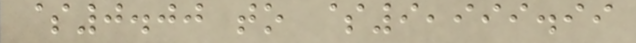$0.00 to $9,999.99
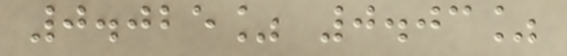0.025% 0.03%
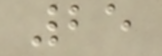25
